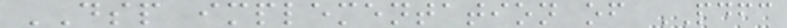DSP implementation of PDFC
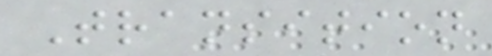Transition
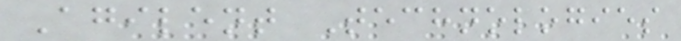Agilent Technologies
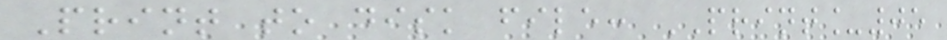Print to disk file: PRINT_05
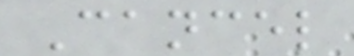Cancel
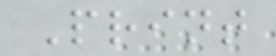Print
